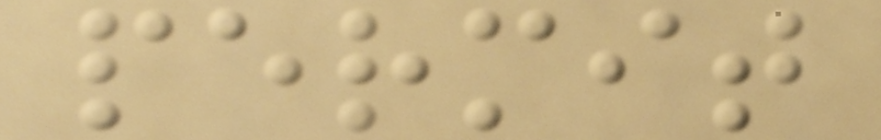permit
